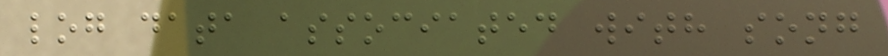log data associated with song
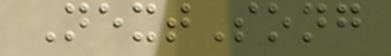NextSong
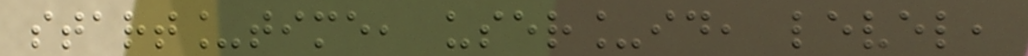start_time, user_id, level,
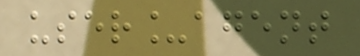user_agent
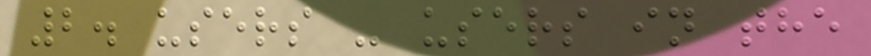2. users - users in the
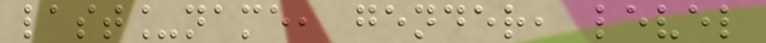last_name, gender, level
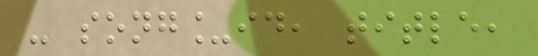- song_id, title,
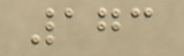173
